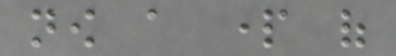now a part of
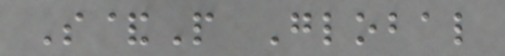S&P Global
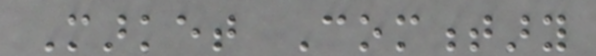Market Commentary
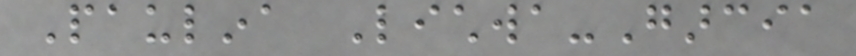Paulina Lichwa-Garcia
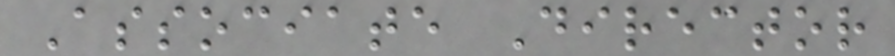Associate Director
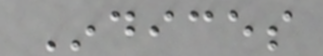Indices
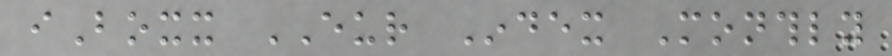iBoxx EUR Index Monthly
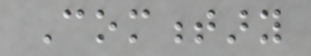Commentary
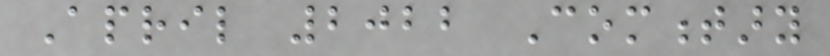April 2022 Commentary
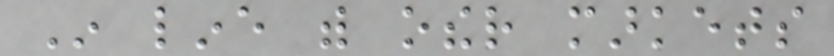In line with other markets
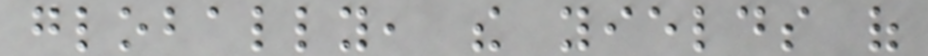globally, the yields of
